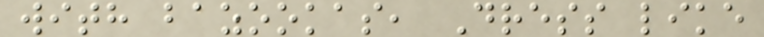with bazookas, Dress like
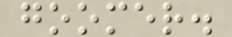goomer.
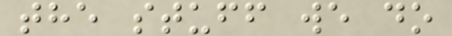the stuff we do
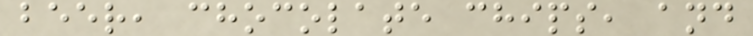beer, chocolate chips, and
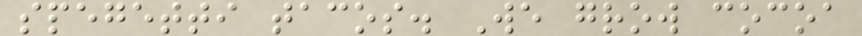spegetti tacos. We grow cocoa
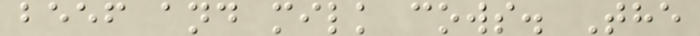beef and milk cows. The
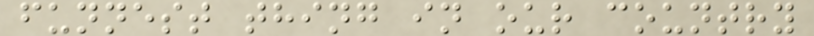funnest thing in our country
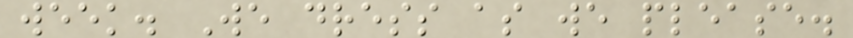week. We dress as we please.
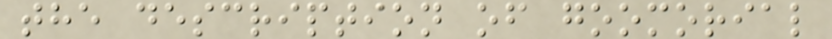the description of goomorial
